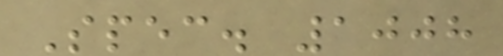Spec. 1008
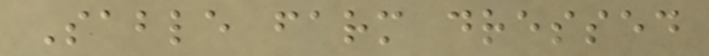Sable farm dressed
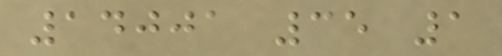14001 35 1
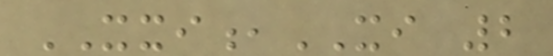XXI,XI 2
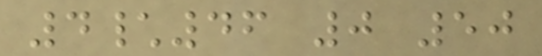4\46 0 50
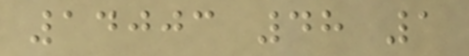14003 48 1
